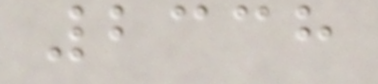2338
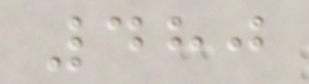480
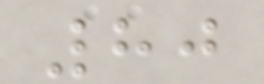80
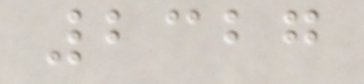2327
